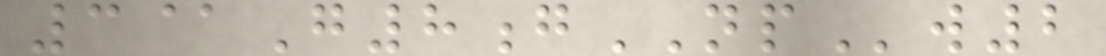3@G8gNPw2
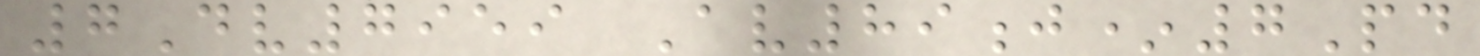7Dv7959 Av89j*7Pd
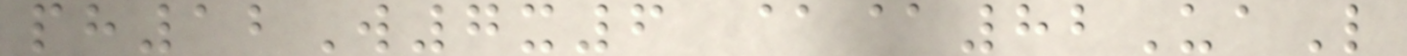ph12W7x6 @@82UaL
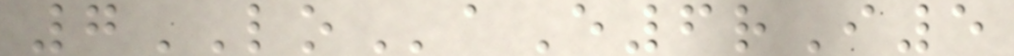7LOaE6rI5
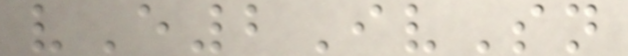vE2IvSn
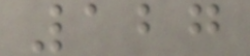127
